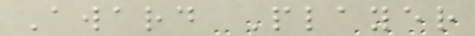Award Player
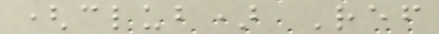(club) Ref
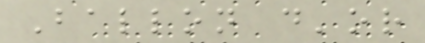Ballon d'or
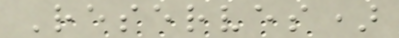Reserves)
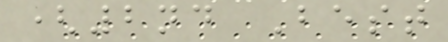(2nd Best
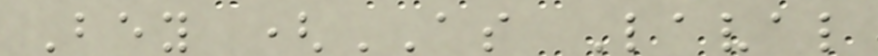Bey (AS Laval
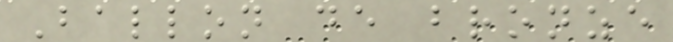Ballon de bronze
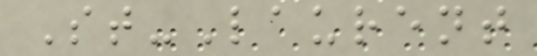St-Laurent
